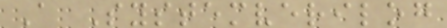A Systemverilog
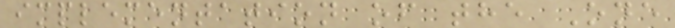implementation of the One
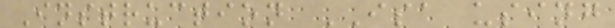Instruction ISA using
